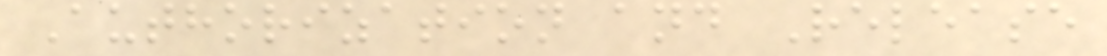Authorization and Release
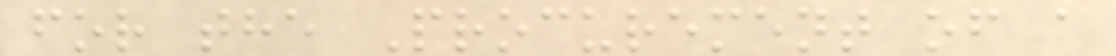for the Procurement of a
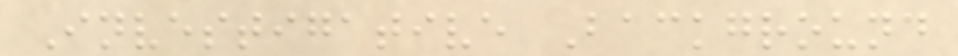Investigative Background
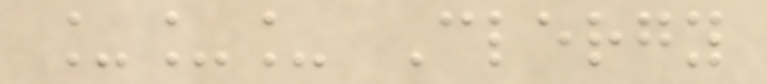___ Clergy
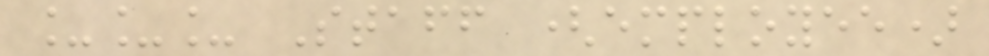___ Staff (employee)
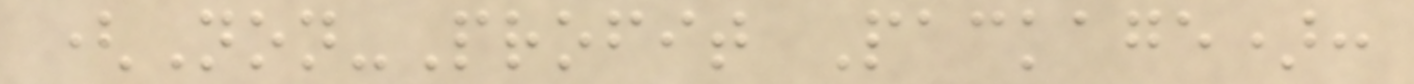(Non-Profit Package):
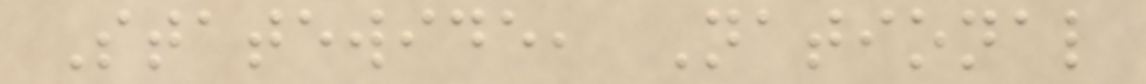Statewide, National
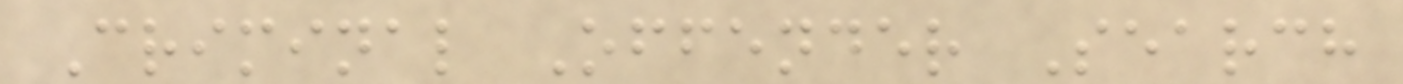Criminal Offender Search
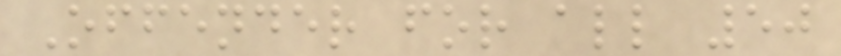Offender for all 50
